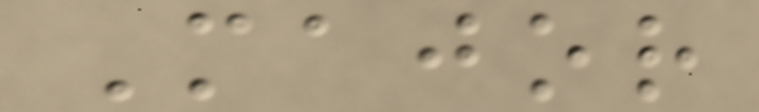Major
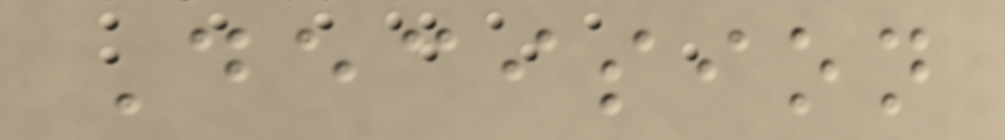Decision
